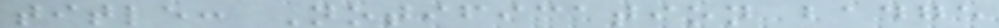title: Notification badge
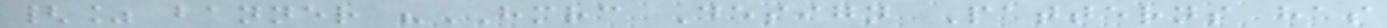{% banner "HMRC Design Patterns has
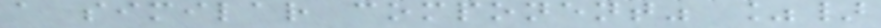a similar component" %}
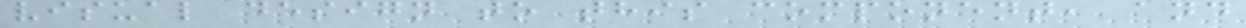visual design to this component, and
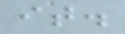it.
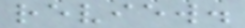review.
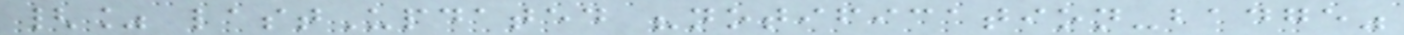{% lastUpdated "notification-badge"
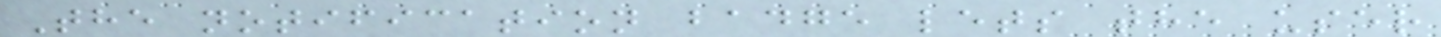The notification badge lets the user
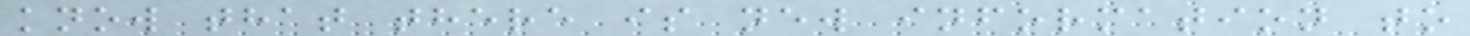know that there is new information to
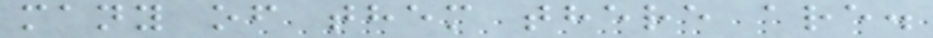many of them there are.
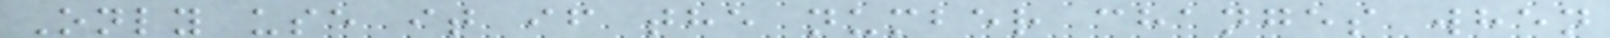Only use it if the number changes when
